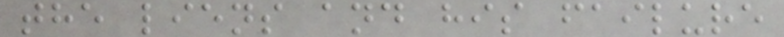the liens and his failure
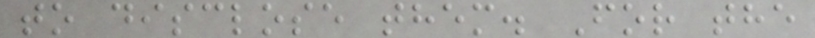to disclose them. For the
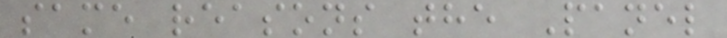same reasons the Panel
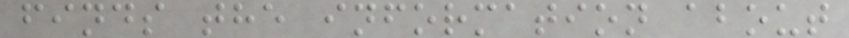finds the information about
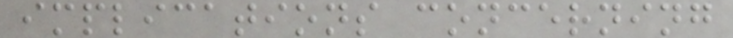implications concerning
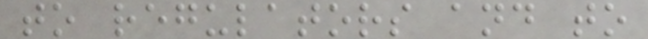to regulators and to
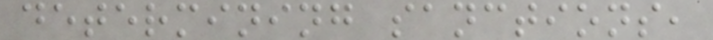determining sanctions,
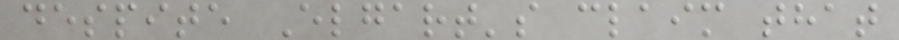despite Elgart's claim that
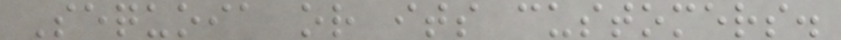Sequoia or its customers.
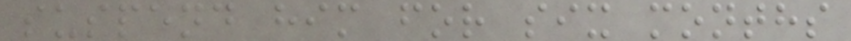suspend him for six months
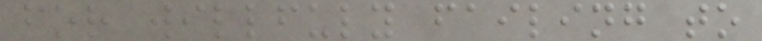for willfuly failing to
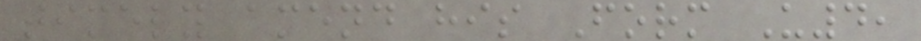timely amend his Form U4,
